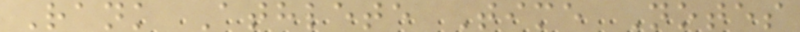Rank Athlete Time Notes
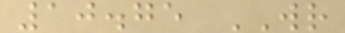10.75 WR
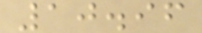10.96
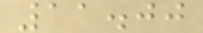11.00
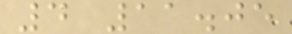4 11.05
